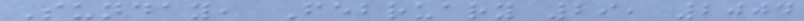Sunday, February 29, 2004
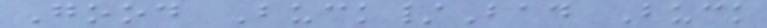Good Buck/Bad Buck
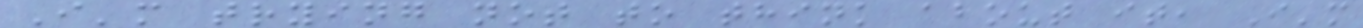I'm trying not to think about it, I'm
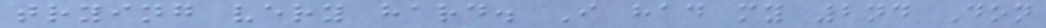trying very hard. I had my 2nd Don
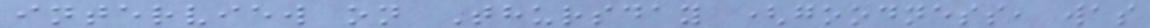interview on Thursday (goodness, was
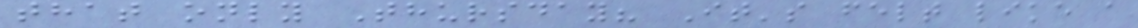that only Thursday? It's felt like a
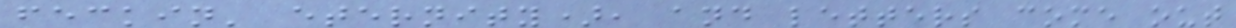feckin' eternity), and letters come out
